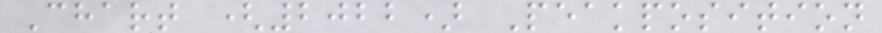Chart (2022) Peakposition
